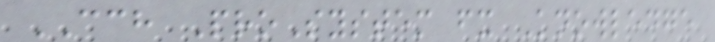CCH ProSystem fx Knowledge
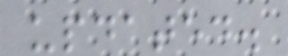updated.
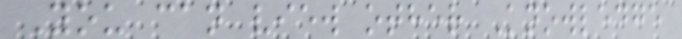You can view other Knowledge
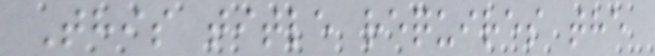This title requires the
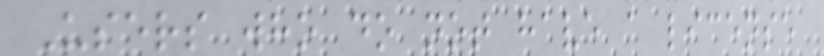Users who do not have a license
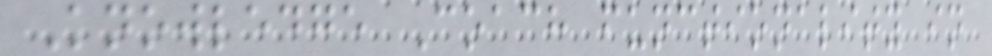Knowledge Coach functionality in
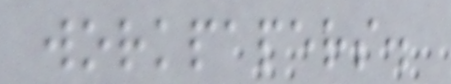workpapers.
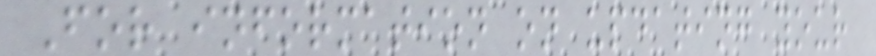For information on updating your
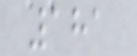181
